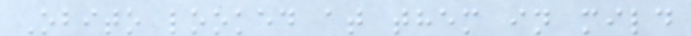Obito looked at them in mild
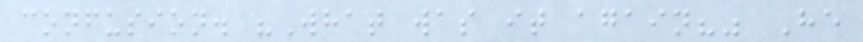confusion. "What was it again?" He
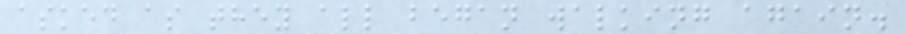asked as they all began walking again.
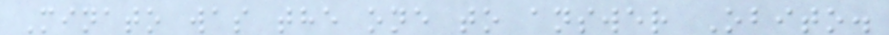Minato was the one to answer Obito.
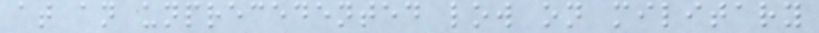at an unprecedented low on military
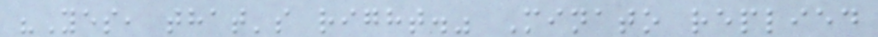"Yes, that's right." Minato replied
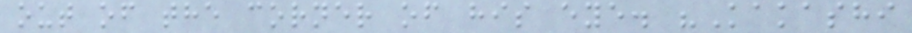out of the corner of his eye. "Kakashi
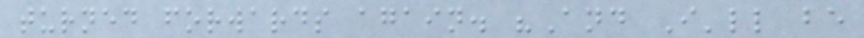turned forwards again. "And I'll be
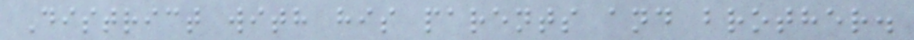District with his parents and brother.
